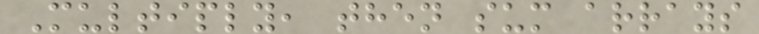Multiply, then sum arrays
